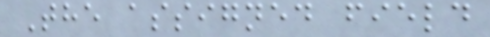The assigned field
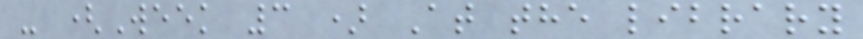- (Week 3 ) At the library
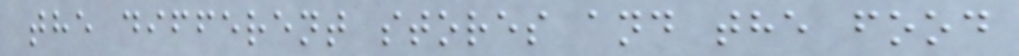the different stores and the food
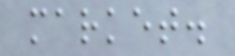market.
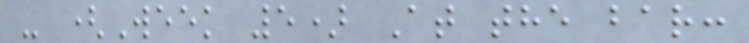- (Week 5) At the bar:
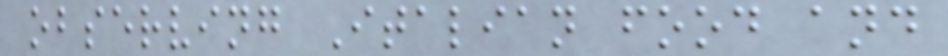observing Italian food and
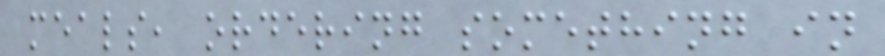meals, ordering something in
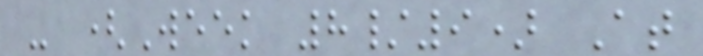- (Week 8/9) At
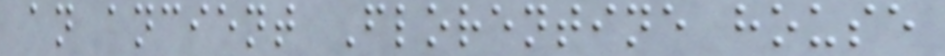an ancient Florentine house
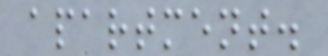apartment.
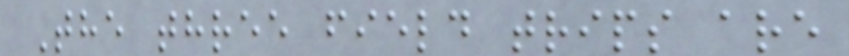The three field trips are
